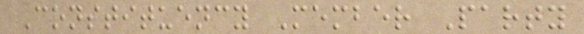Constituency Member Party
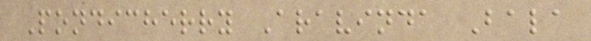Pondicherry Aravinda Bala
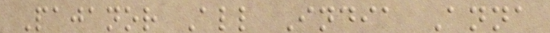Pajanor All India Anna
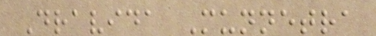Dravida Munnetra
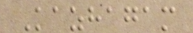Kazhagam
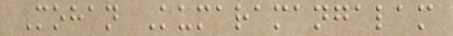Mohan Kumaramangalam
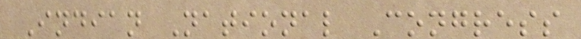Indian National Congress
